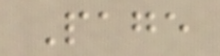Page
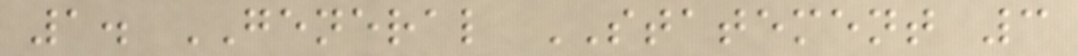1. GENERAL STATEMENT 3
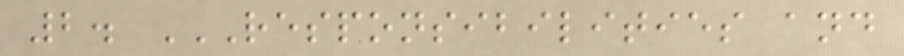2. RESPONSIBILITIES AND
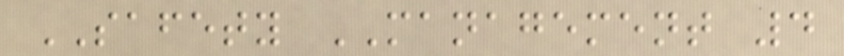SAFETY MANAGEMENT 4
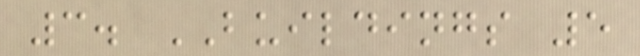3. BUILDINGS 5
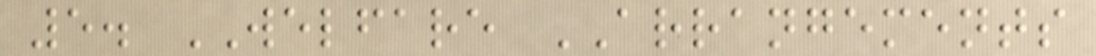5. WELFARE ARRANGEMENTS
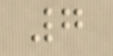7
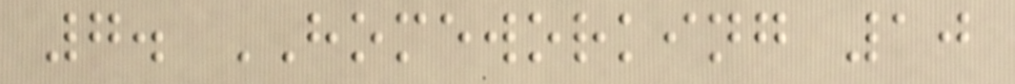7. HOMEWORKING 10
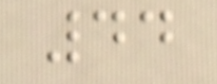44
